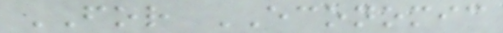FOR ECONOMIC
